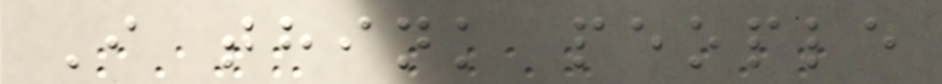I think people
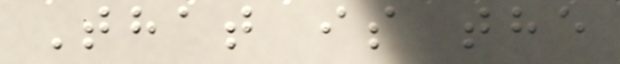That is the
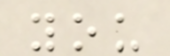you
